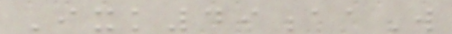Ixk49aaW
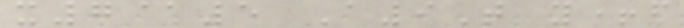x7@5 A9T y+f
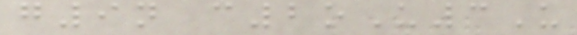g9n c2oU3U
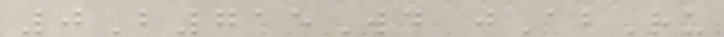0B715Wd jAbRu
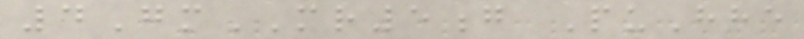4GmMR5g PuHhe
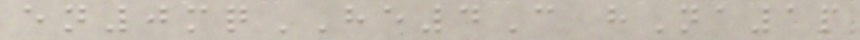en0mqHE4C hNa1p
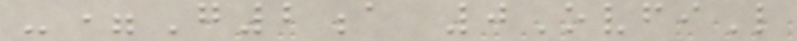-=G2a 0OvfiL
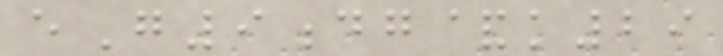eG9dg&k29
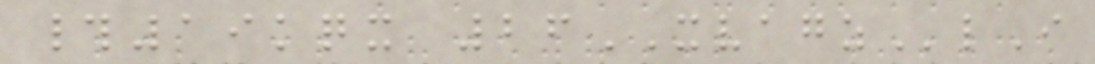#19kqx 26XVAGZlI
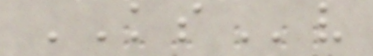KSv
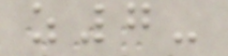z7-
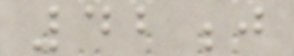42j
